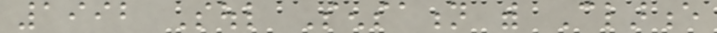1992 Soul Sensation with Clarence
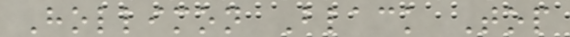Hollimon Black Top
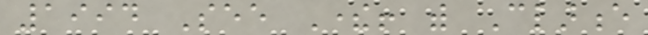1994 See There! with Clarence
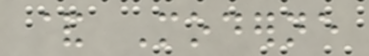& Moderne
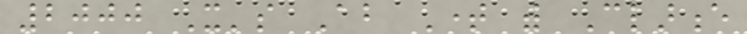2000 It's About Time with Clarence
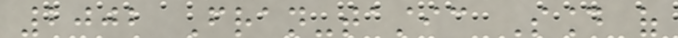2002 Fran-tastic Sound of
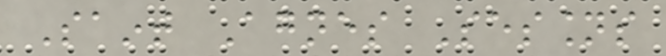Saint Agnes Sessions
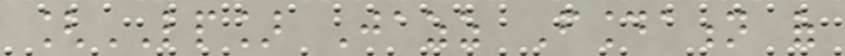[LP] Jazz Foundation of
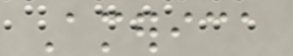America
